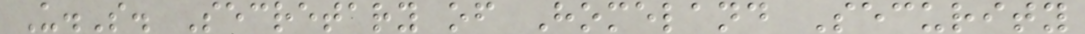U.S. Secretary of Homeland Security
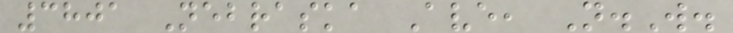3801 Nebraska Ave, N.W.
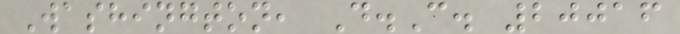Washington, D.C. 20016
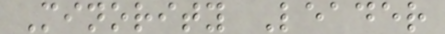Minority Leader
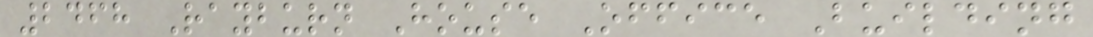2468 Rayburn House Office Building
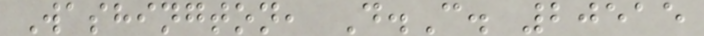Washington, D.C. 20515
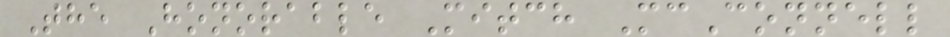The Honorable Mitch McConnell
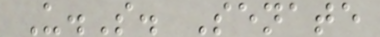U.S. Senate
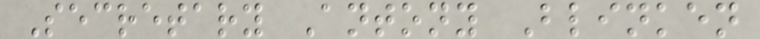Secretary Antony Blinken
